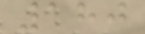180
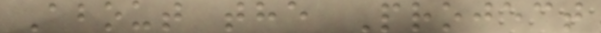About the Project
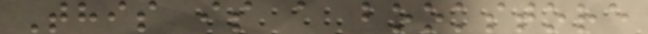This is a bookstore
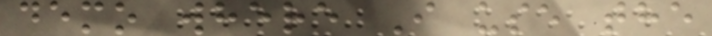demo where I use the
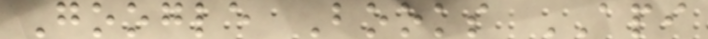Google Books API
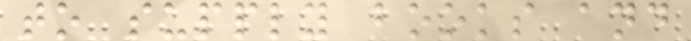to supply books and
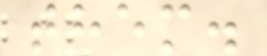them.
